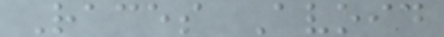Races Avoid
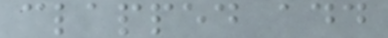clapped add
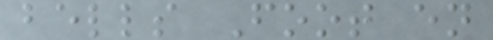bells Foot en
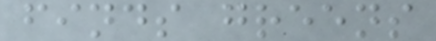finds greens
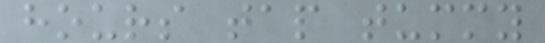hours tap tummy
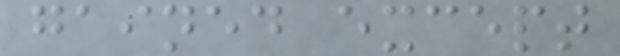gained except
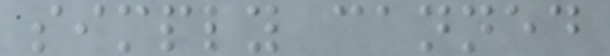simply canned
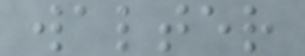walter
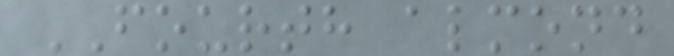FOURTH almond
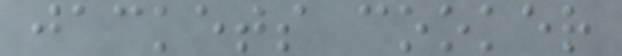jackets cooker
